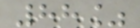88%
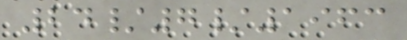24/7/1963
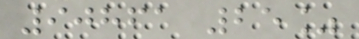90861 25%
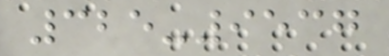325-9537
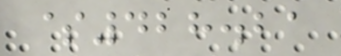$428.21
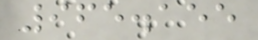965.155
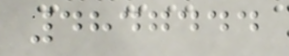4847444
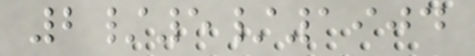2/5/1904
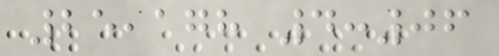25,178 4:06
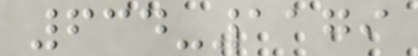634-1179
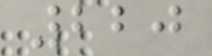220
